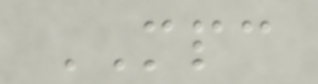MPC
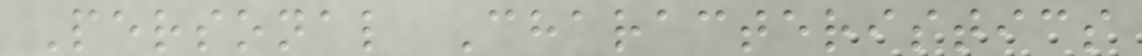Personal Characteristics
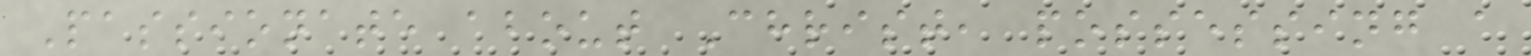Passionate about Christ, possessing a
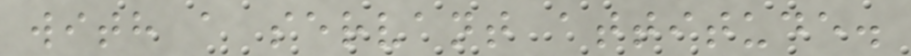with a servant attitude.
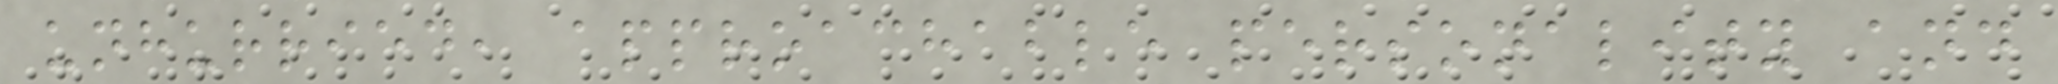unhurried, approachable personality and
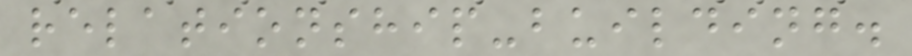relationship-building.
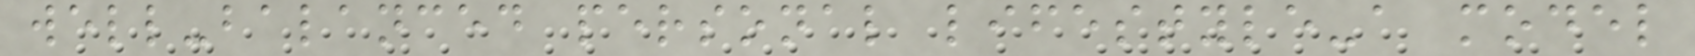well-balanced personal lifestyle-a model
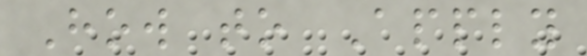How to Apply
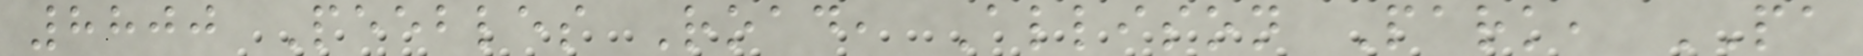8800 Peebles Road, Allison Park, PA
